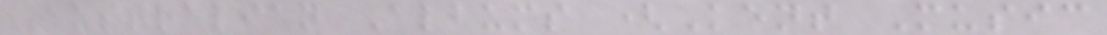Australian Albums (Kent Music
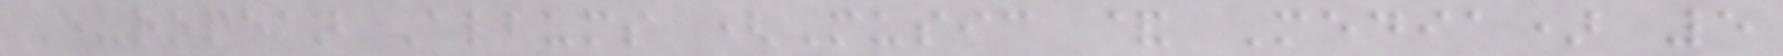European Albums (Music & Media) 5
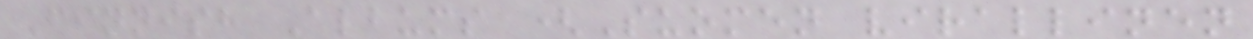Finnish Albums (Suomen virallinen
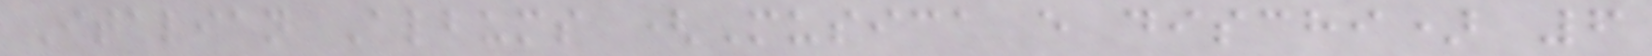Italian Albums (Musica e dischi) 6
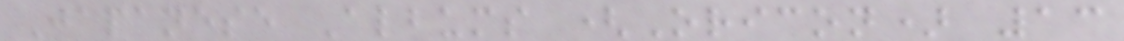Japanese Albums (Oricon) 13
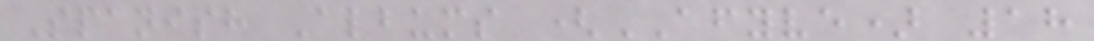Spanish Albums (AFYVE) 18
